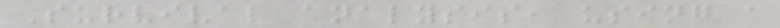Survival analysis, using a
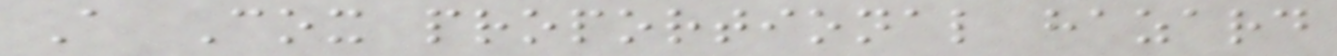A Cox proportional hazard
